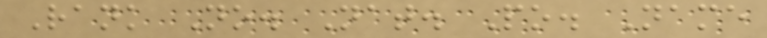Rank No. Nat. Po. Name
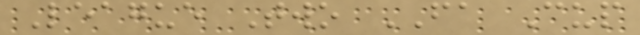League Two FA Cup
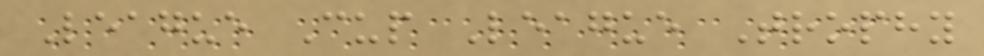League Cup League Trophy
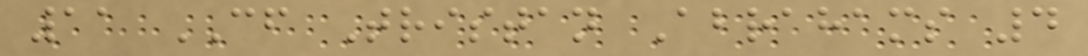11 CF Tristan Abrahams 4
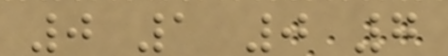0 1 0 7
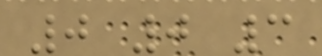0 0 3
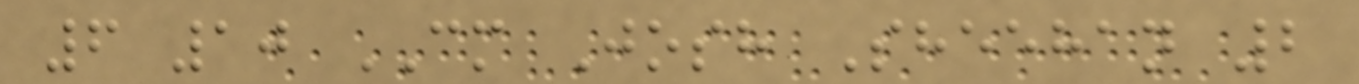6 10 CM Josh Sheehan 2
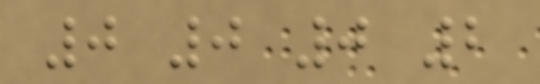0 0 0 2
